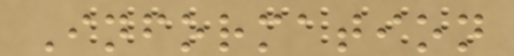Information
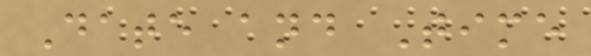Date and Time
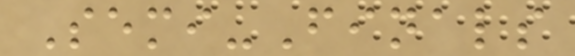Semi-Finals
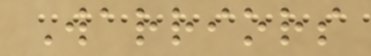Warriors
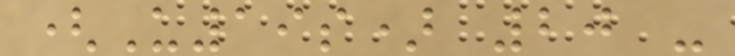(U19s) 20 -
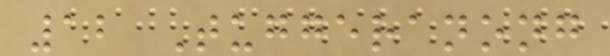12 Tuggeranong
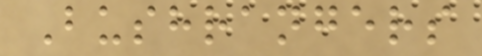Bushrangers
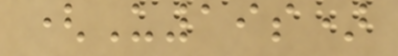(U19s)
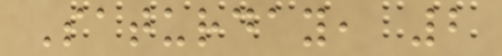Saturday, 2
